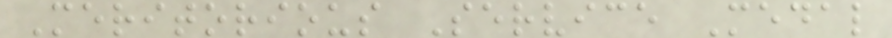Meritorious Service Medal
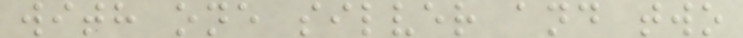with one silver and two
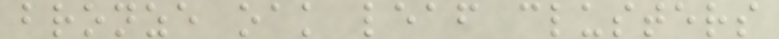bronze oak leaf clusters
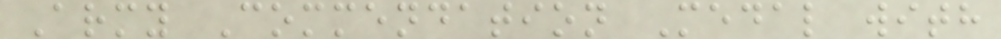Army Commendation Medal with
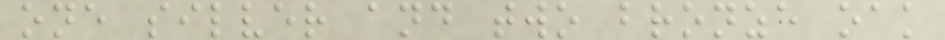one silver and two bronze oak
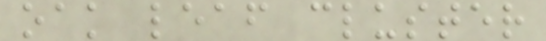oak leaf cluster
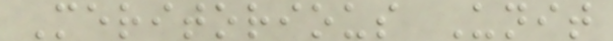Meritorious Unit
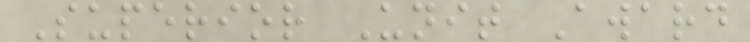Superior Unit Award
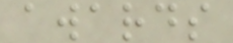awards
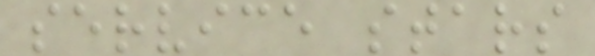service stars
